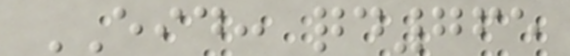EID: qd765
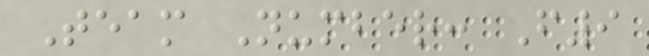Team Number: F9
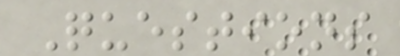Questions
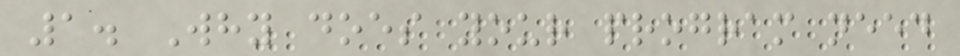1. Why does your program need
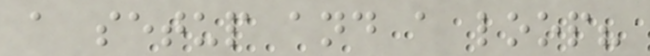a setup and a loop?
